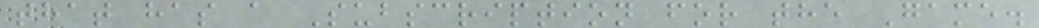that has a Subscription for the Game.
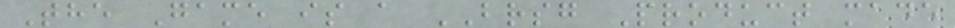The Game is a BRSG Product made
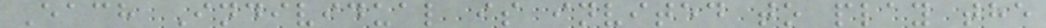Each Individual is invited to play the
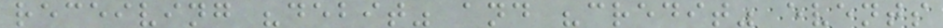receiving "debit" and "credit" events
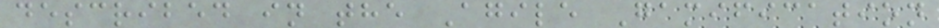described in the Agile Gamification
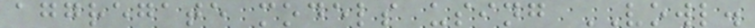aggregate models using VOWL.
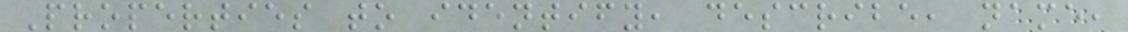Properties to identify, describe, name,
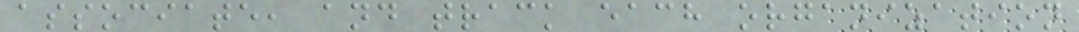associate, and track each organization
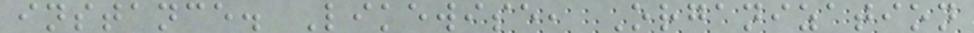instance. Likewise, Organization
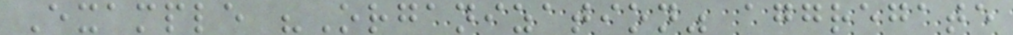Example "Organization" aggregate
